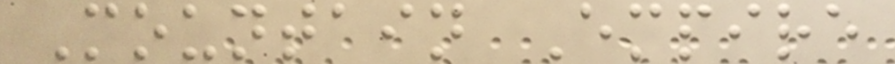Mountain Empire
